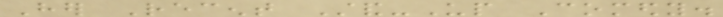Her Recent Stand-Up Comedy.
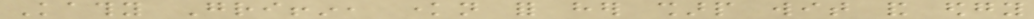Kathy Griffin, known for her sharp wit and edgy
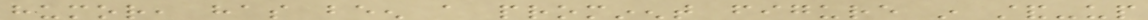humor, has been a prominent figure in stand-up
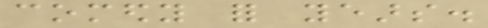comedy for years.
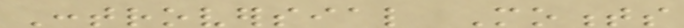Controversial Moments
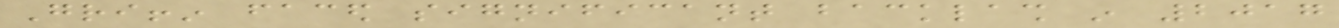Griffin faced significant backlash in 2017
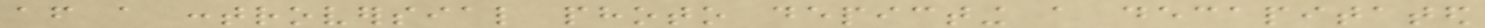after a controversial photo depicting a decapitated
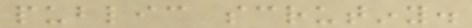public scrutiny.
